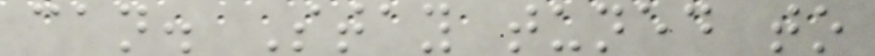can. Stay tuned to
